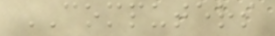COMPUTERS
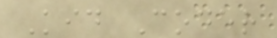Kid Coder
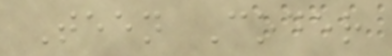Teen Coder
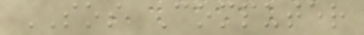SOS Computer
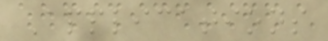Applications
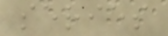series
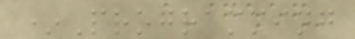*Programming
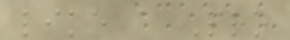like a Pro
